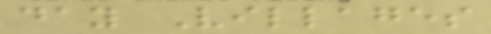day Villages
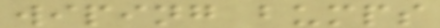wiping bumps
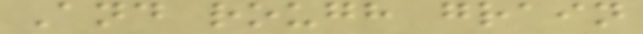And rough grain
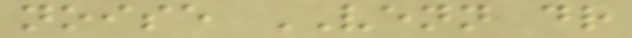noise VENN dr
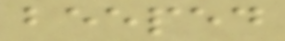beeped
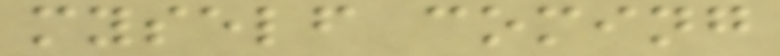myself coming
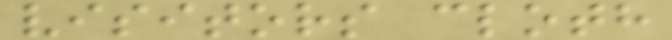visitors cloth
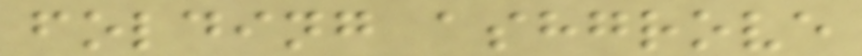folding ashgrove
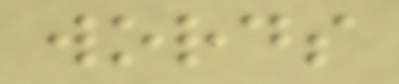words
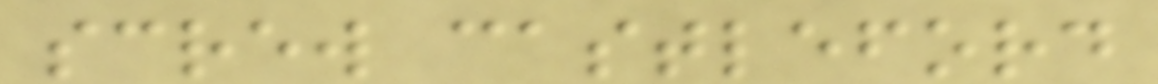screw castleford
